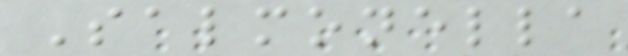Salmonella
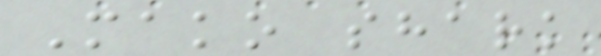Mako shark
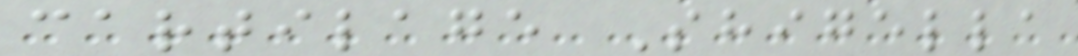cartilage Shigella
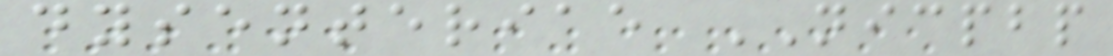dysenteriae NICPBP
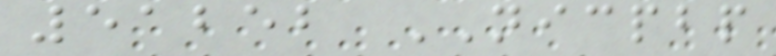51252 NICPBP
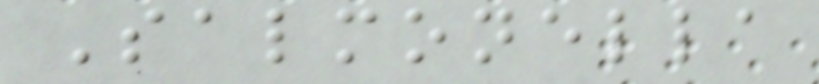Salmonella
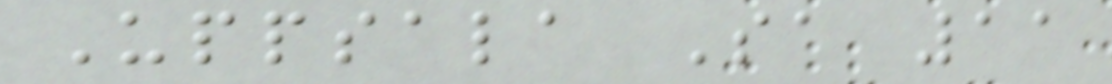Uppsala Sa 11
